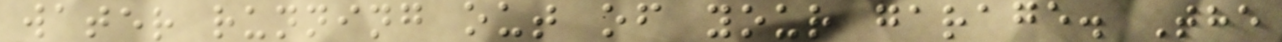water running out of your garage. The
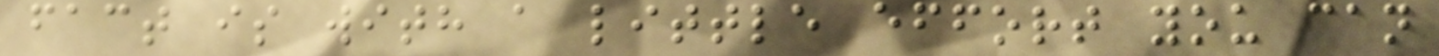fact is with a little effort you can
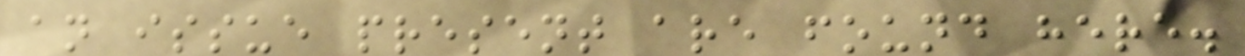an issue present are found here.
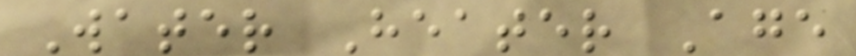Water Heater Age
